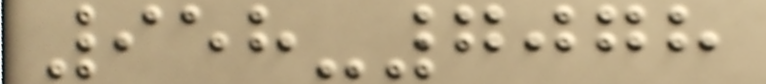958-7078
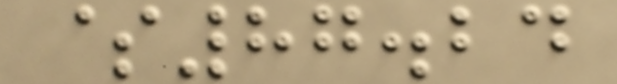$87.24
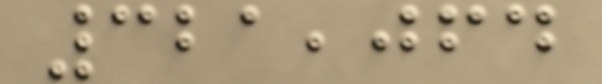321,064
